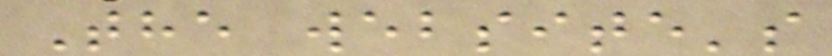The website's
